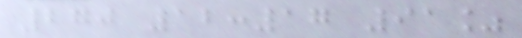270 12:17 91%
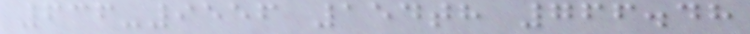636-9556 154th 766.48
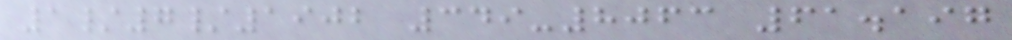1/7/1902 349-8063 61.197
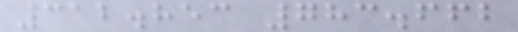312.853 783.662
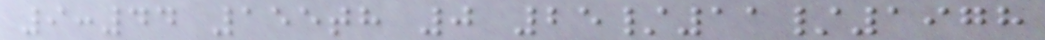9:44 155th 0 25/11/1978
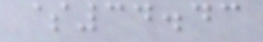$34.43
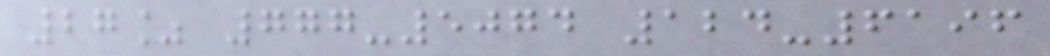27% 777-5074 124-6196
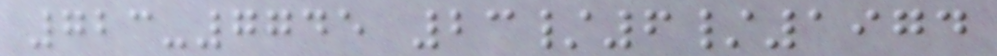723-7745 23/6/1974
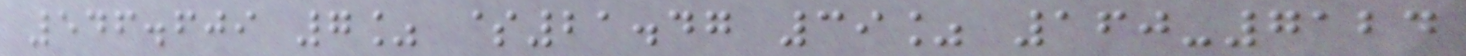546.609 7% $21.47 39% 160-7124
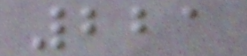221
